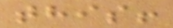this!
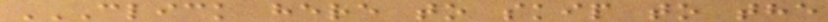CLICK HERE TO SKIP TO THE
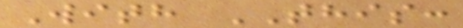With THIS:
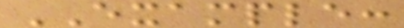EXAMPLE:
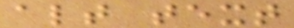alt text
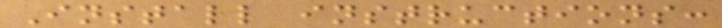Install instructions:
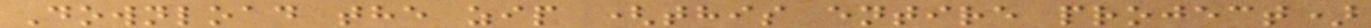Download the zip (this entire project)
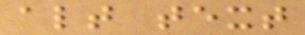alt text
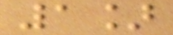1]
